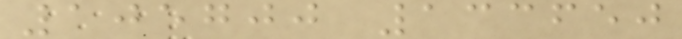105700 133650
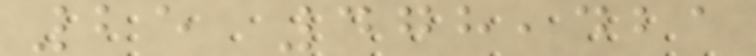25 478,421
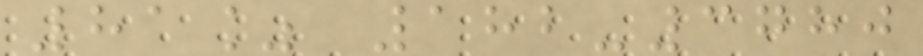81% 182-3780
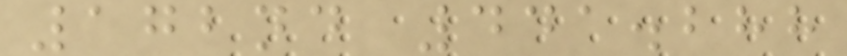172nd 441.288
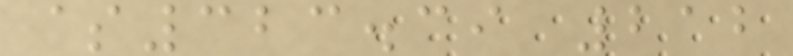$323.39 212
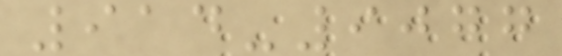914-9077
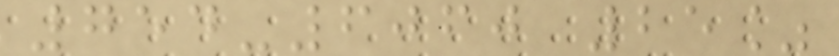754-6060 25%
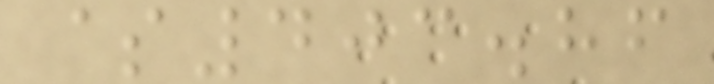$403.86
